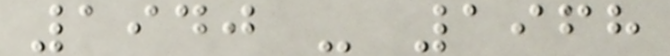1940 - 1968
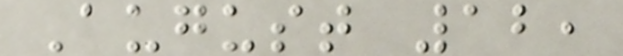August 12,
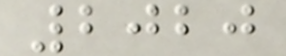2020
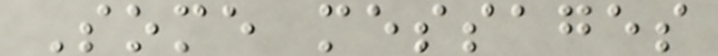Some messages
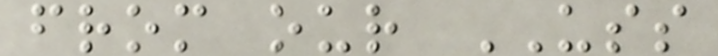from our USS
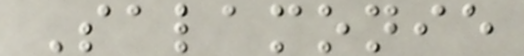Salamonie
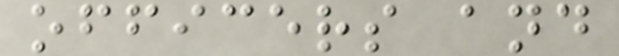officers and
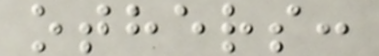others:
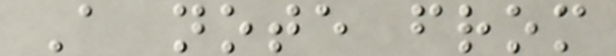A note from
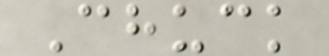Chuck
